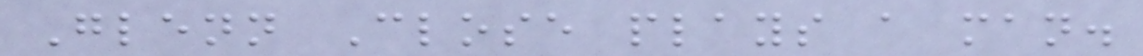Glenn Close plays a man.
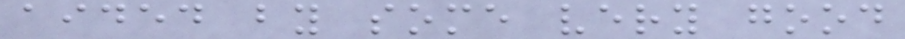aided by some very good
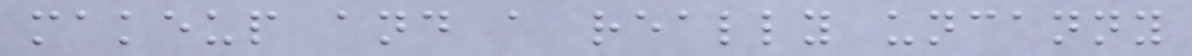makeup and a really uncanny
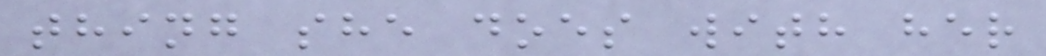thing she does with her
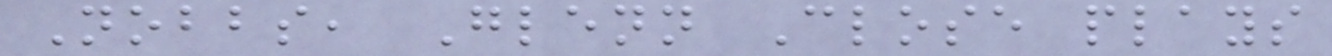Nobbs, Glenn Close plays
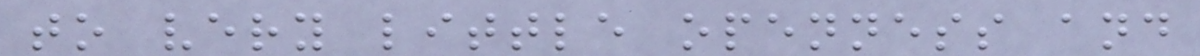to very little openness and
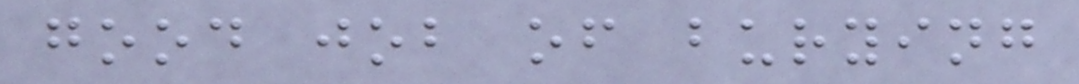good job of burying
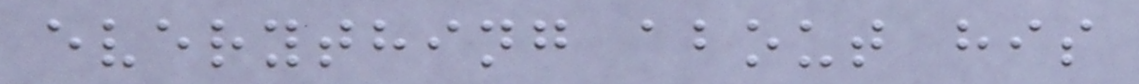everything about his
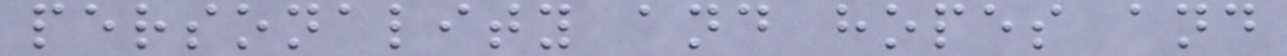personality and hopes and
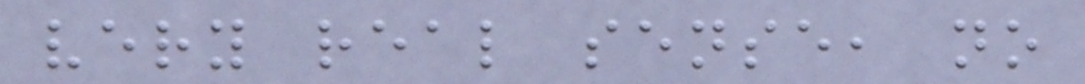very real sense, no
